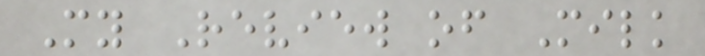My Review of Milk
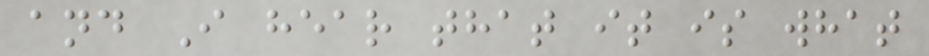and I hear that it is what
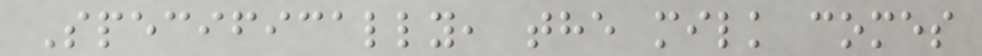Specifically, the milk comes
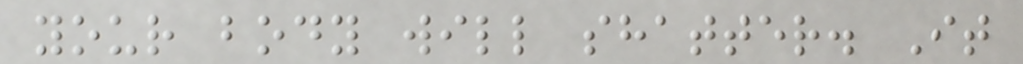your body will shatter. It
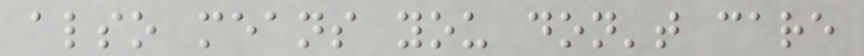also means you don't care
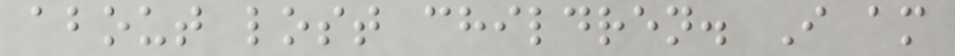about lost children. I am
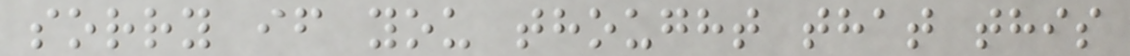sorry if you thought that this
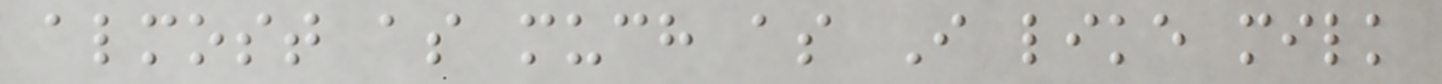almost as much as I like milk
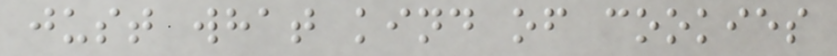just what kind of cookies
